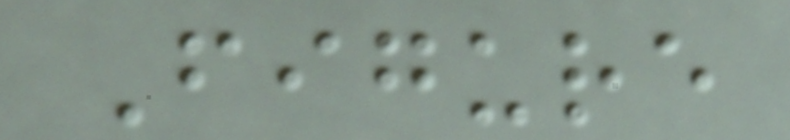Figure
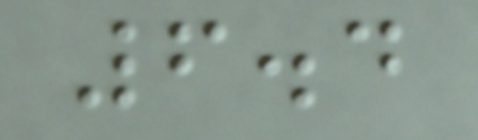6.4
